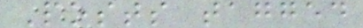Posts tagged
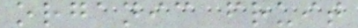organic fruit
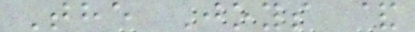The Joys &
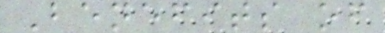Benefits of
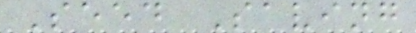Seed Saving
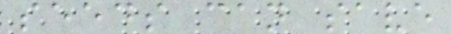seeds can save
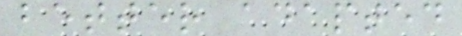better adapted
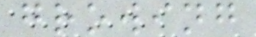growing
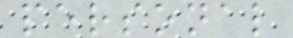personal
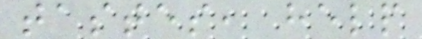tastes, help
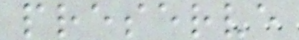preserve
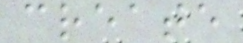create
